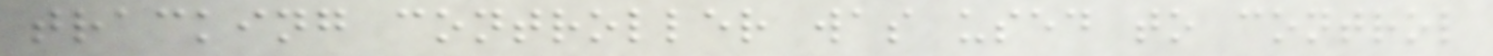tracking controller was used to control
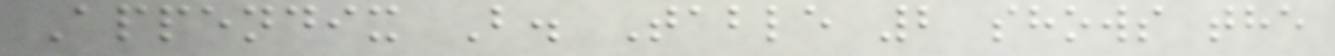Appendix B. Table 2 shows the
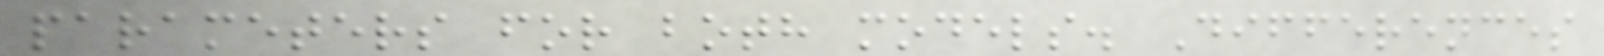parameters for both models. Differences
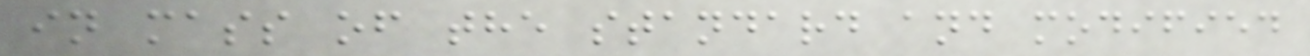in mass of the standard and modified
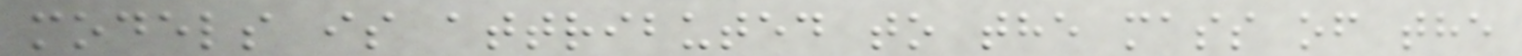models is attributed to the mass of the
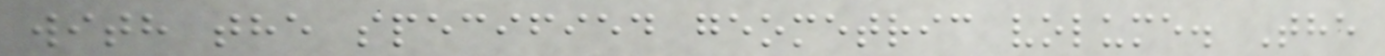with the specified geometric volume. The
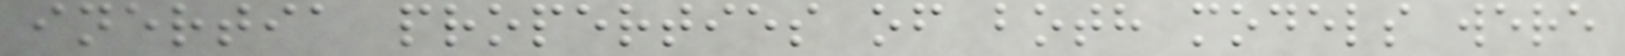inertia properties of both models were
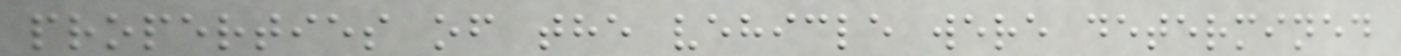properties of the vehicle were determined
